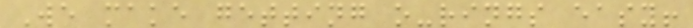We make getting o-rings easy!
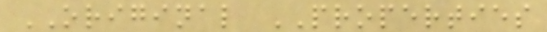ORIGINAL PROPERTIES
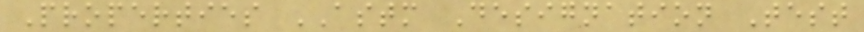Properties ASTM Designation Test
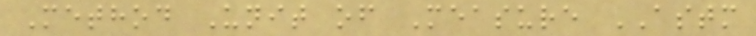Method Unit of Measure ASTM
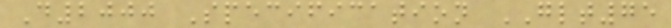D2000 Specification GLT75
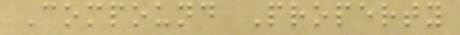Compound Property
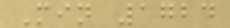Min 1724
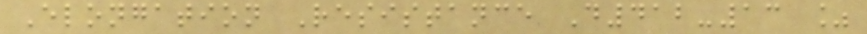Elongation Resistance D412-13 %
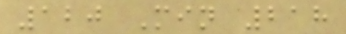120 Min 218
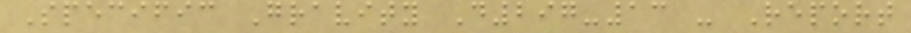Specific Gravity D297-13 - Report
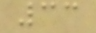33
